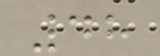48
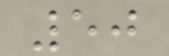50
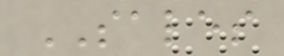SALES
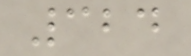324
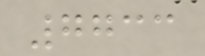7733
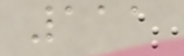111
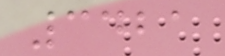3421
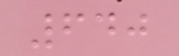640
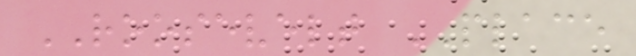ROOSEVELT PLACE
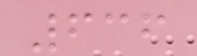636
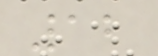12
